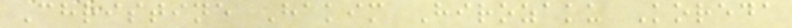Christine Hakim Hirozaku Koreda
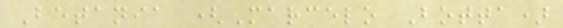Betania (Marcelo Botta)
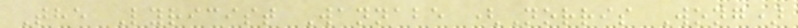The Lyricist Wannabe (Norris Wong)
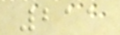211
